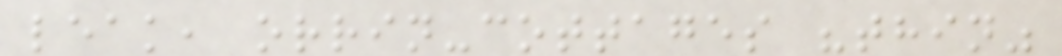leak, orrin-cottages "thin"
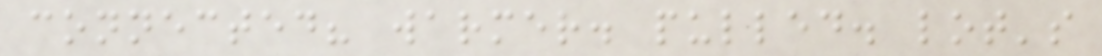connected? warmer. pulled. lot's
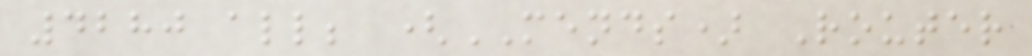4280 all; (MENDS) Router
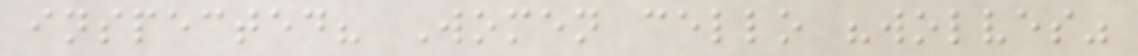inspected? Women cello "wolves"
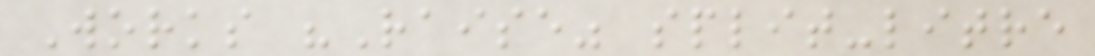Works "Raise" split-litre
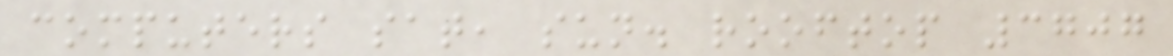computers sat, sun. rooftop 3707
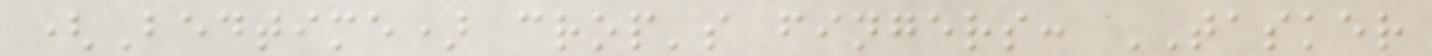(Bedtime) crop's fingers: TASKER
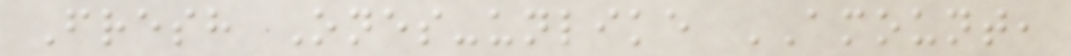Fresh Ones-unlike AMOUNT,
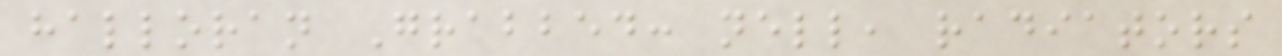halloran Grabbed: nell, radiators
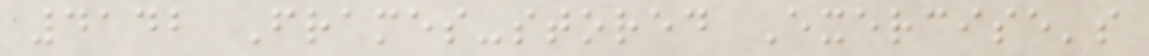4142 Frames-stored Exercise's
